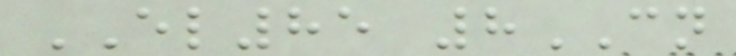EL85 8CN
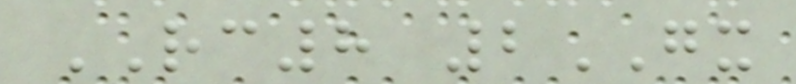RC8 2GX
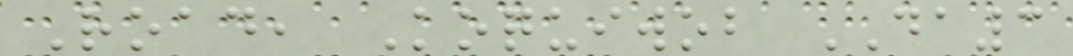Road, Koquiwob DA3
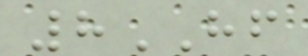8HF
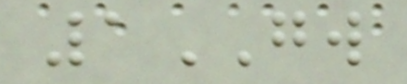1GW
